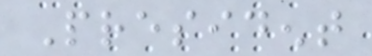President
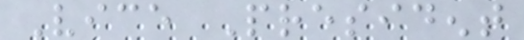Vice President
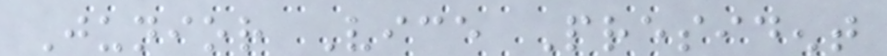Junior Vice President
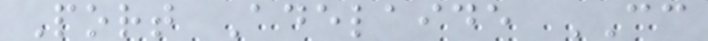Port Adelaide CC
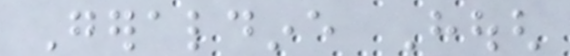Geraldine Hough
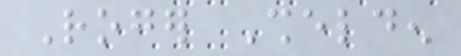Roger Shelden
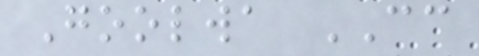Goolwa CC
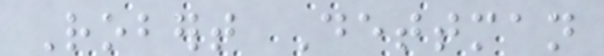Robert Dettman
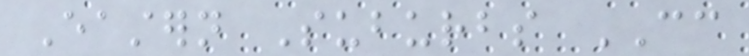Eastern Suburbs CC
